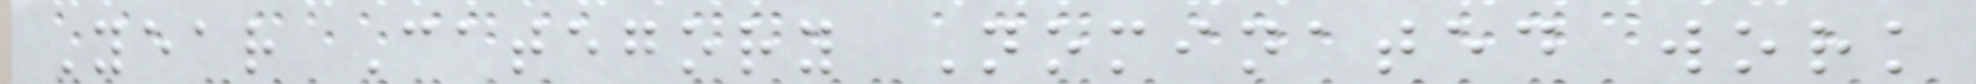Year Category Nominated work
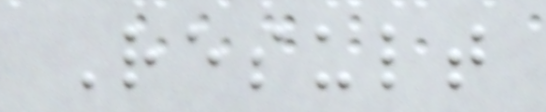Result
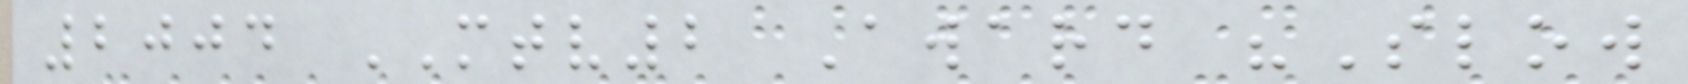2004 MTV2 Award "Slow
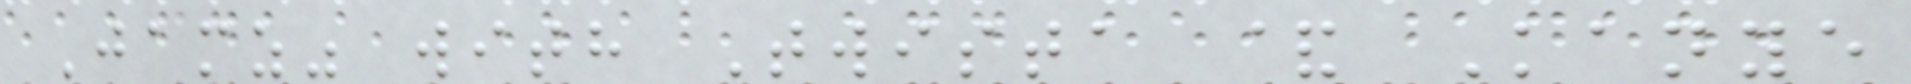Jamz" with Twista & Kanye
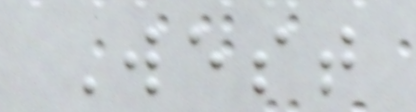West
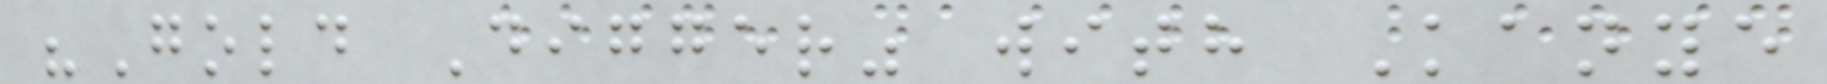"Gold Digger" with Kanye
